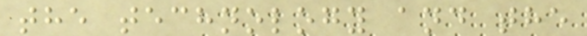the technology and the
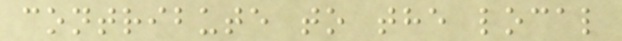contribute to the local
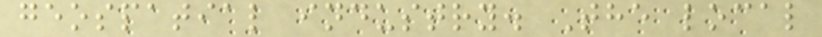geospatial industry. The local
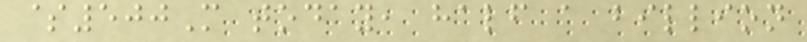$500M today, half a billion
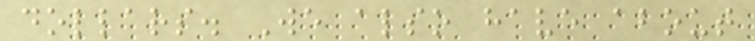dollars. We also have about
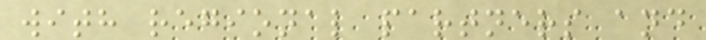with regional partners and
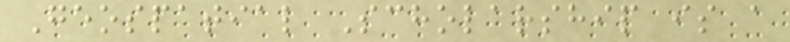Geospatial Scholarship is a
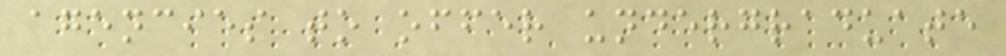agencies to offer undergraduate
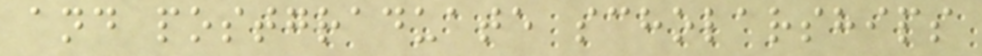and postgraduate scholarships
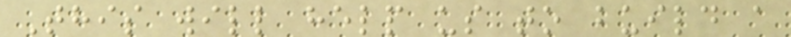This will help us to build a
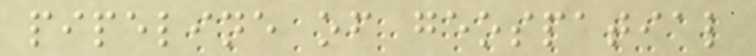pipeline of geospatial
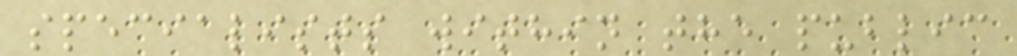specialists within the public
